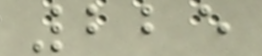225
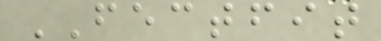FECTFIT
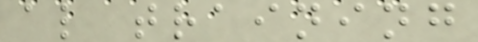al training
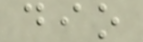dio
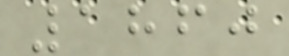1860
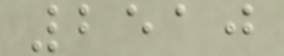2510
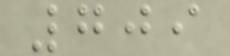709
